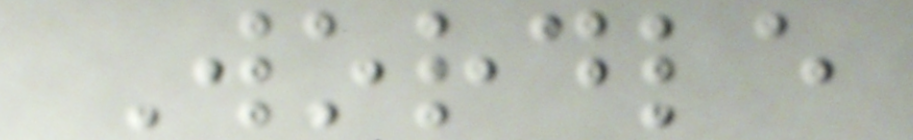Wordle
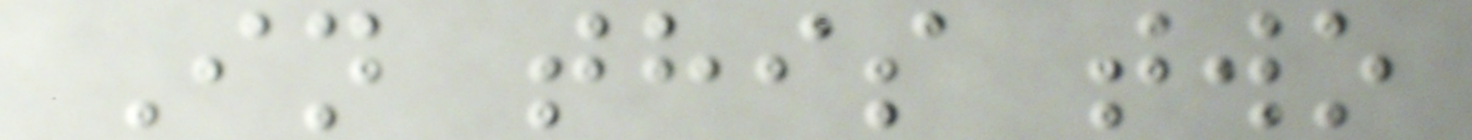In this two
